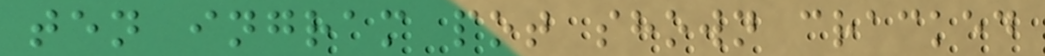ten ingram pot shown cracked
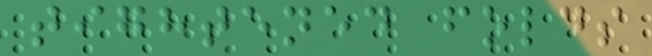tightened folds
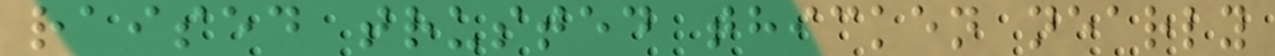raised trusted thicken nearly
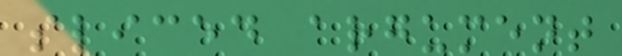sliced argument
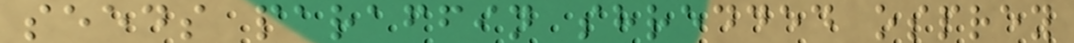seeds paraffin shredded osprey
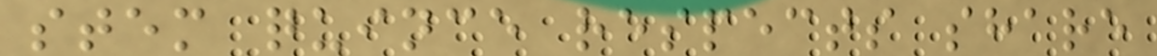stem quince respects share
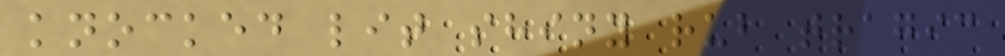knocked lit shiny rub tragic
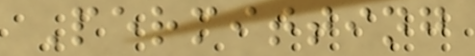Permitting
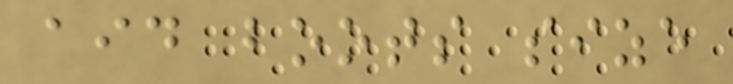aid boots size
